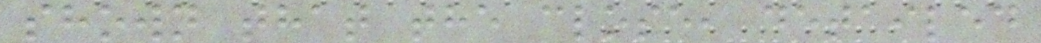shown that the close, detailed
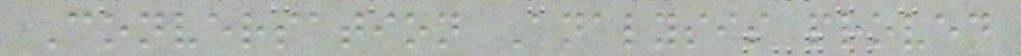Conversation Analysis proved
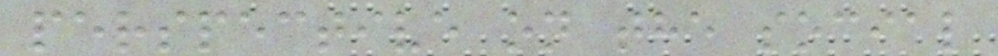perspective on the social
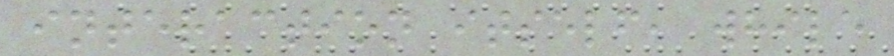interaction itself, while
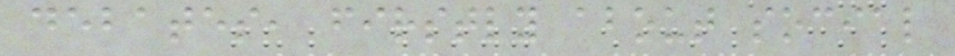debates, firstly about social
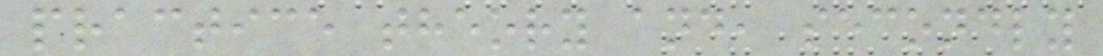practice theory and, secondly
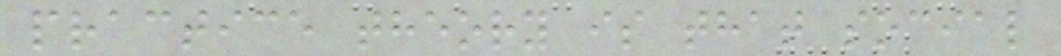practice theory is that social
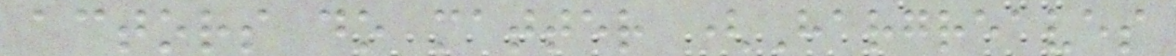actors do matter (Hargreaves
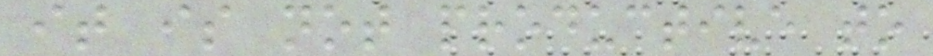it is not productive to
